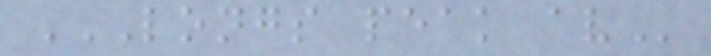LONGS PEAK AV
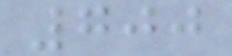700
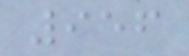956
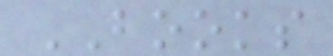BOOKS
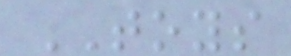TOYS
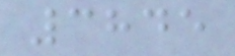3845
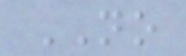NO
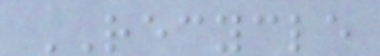RECYCLE
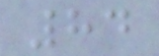84
